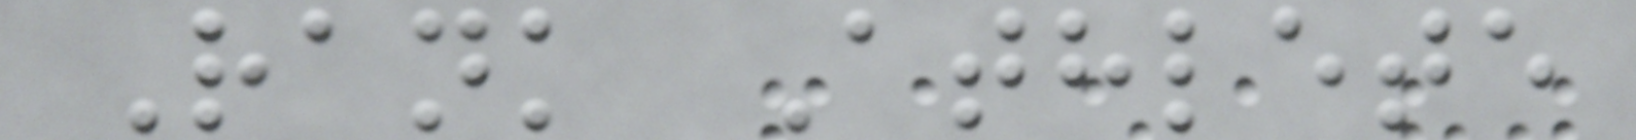Rank Athlete
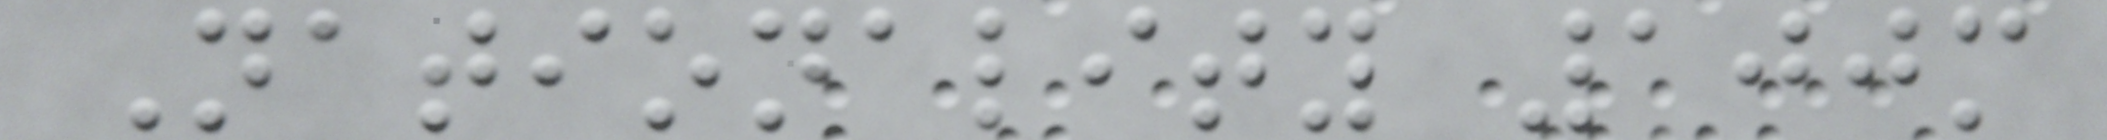Nationality 100m
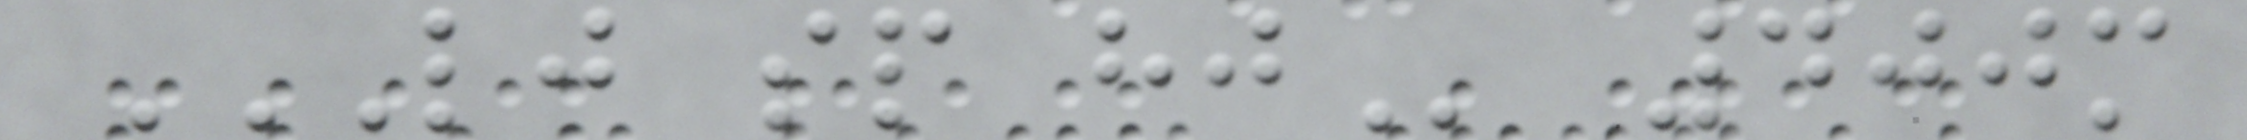LJ SP HJ 400m
